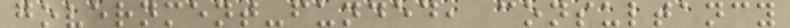government-funded, consultancy
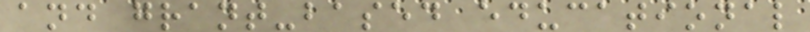and grant-based educational
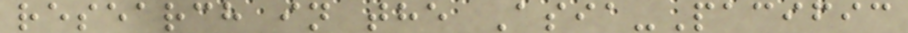research in the Asia-Pacific
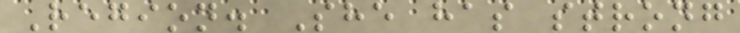Region. She has strong
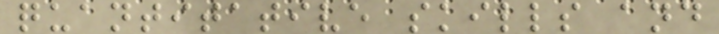quantitative skills and
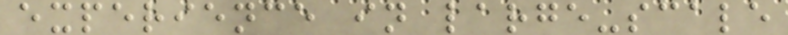experience in large-scale
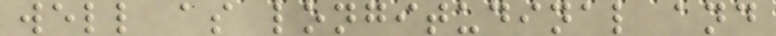well as longitudinal and
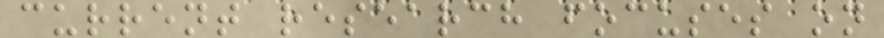current research focuses on
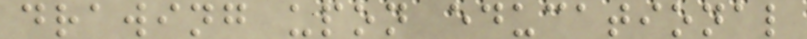drawing upon educational
